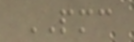PMC
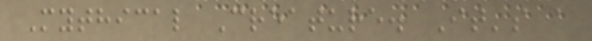Mythical Creature. It's a
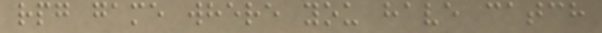rpg game where you have catch
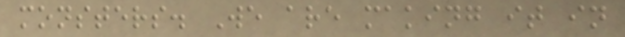monsters. We are making it in
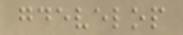gdevelop
